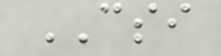CSI
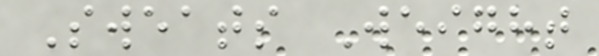Sweats Weight
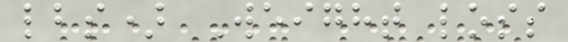lbs) Weight loss
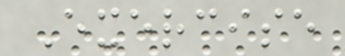Exercise
